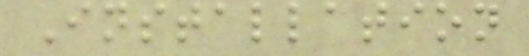Installation
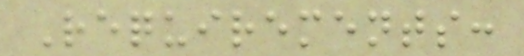Requirements:
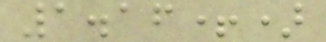1.16+)
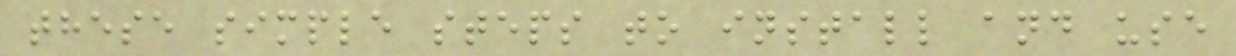these simple steps to install and use
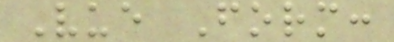Vue Form:
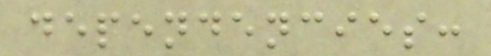dependencies:
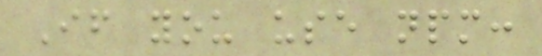If you use npm:
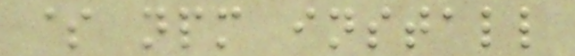$ npm install
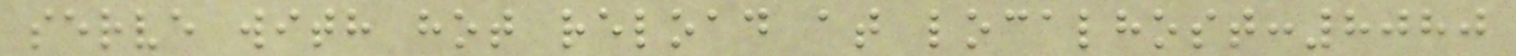serve with hot reload at localhost:8080
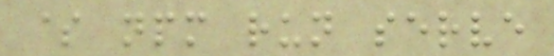$ npm run serve
